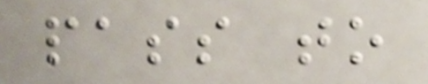pass to
